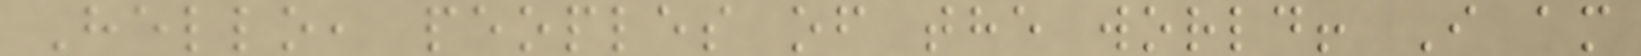Hello, peoples of the world! I am
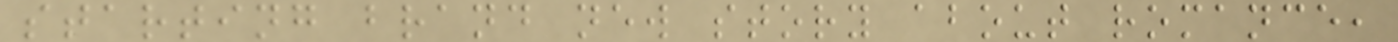starting brand new story about romance,
